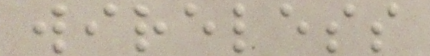wireless
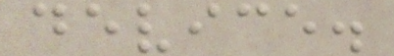device.
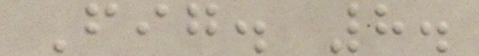Fig. 8.
